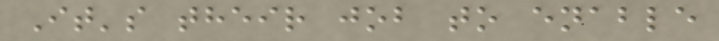It's their job to enable
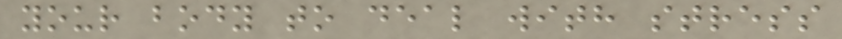your body to deal with stress
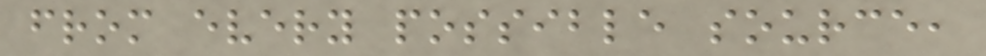from every possible source,
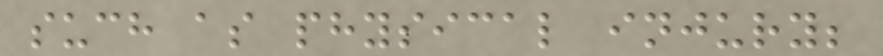such as physical injury;
